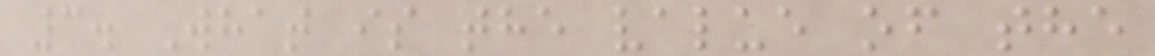3. What is the value of the
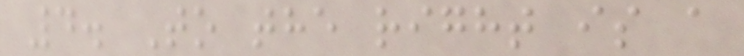4. To the right is a
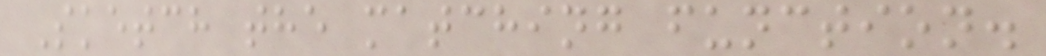Sketch the matching function.
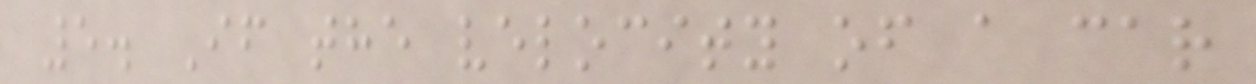5. If the velocity of a car
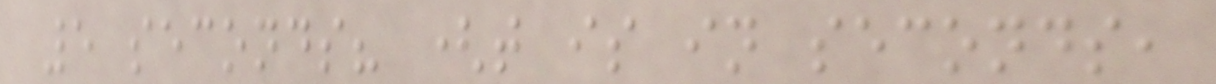5 seconds? (t is in seconds,
